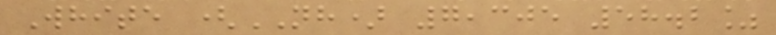White (NH) 7,305 58.2%
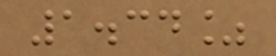1.34%
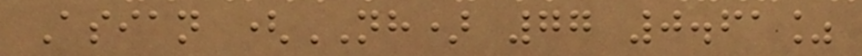Asian (NH) 77 0.61%
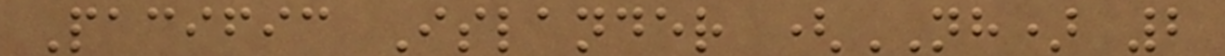Pacific Islander (NH) 2
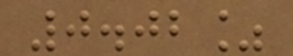0.02%
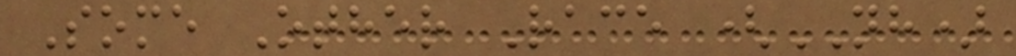Some Other Race (NH)
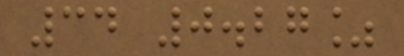34 0.27%
